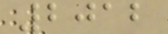2012
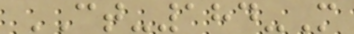CT-184-M
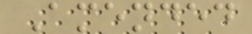Amended
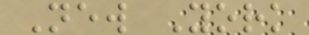New York
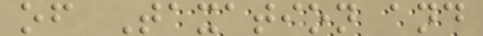of Taxation and
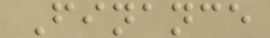Finance
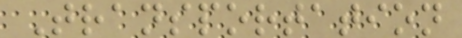Transportation
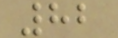82
